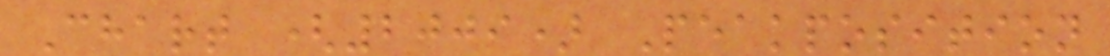Chart (2009) Peakposition
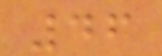46
